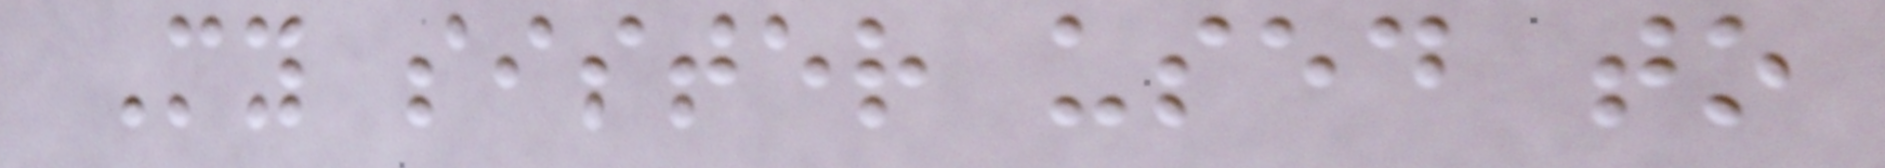My sister used to
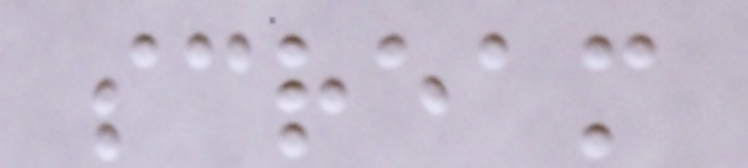scream
